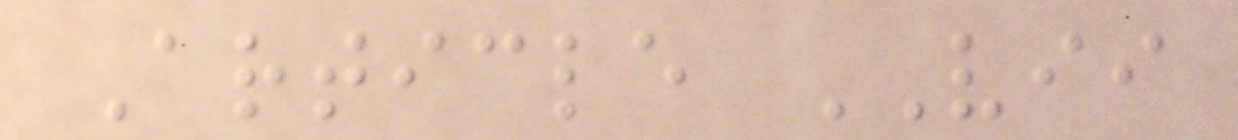Article VII
